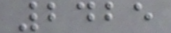2425
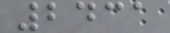2431
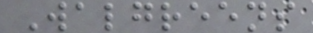Walgreens
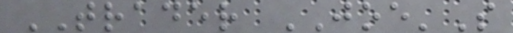TRADER JOE'S
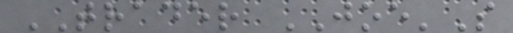TRADER JOE'S
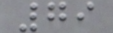79
